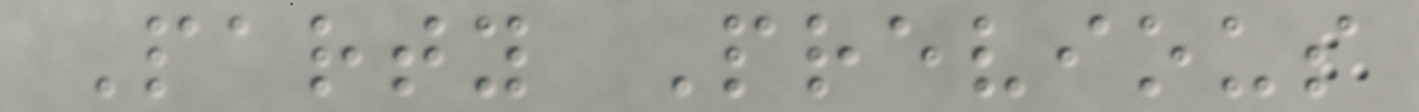Party Previous
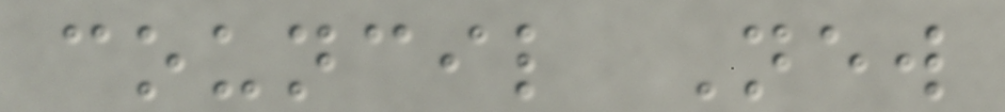council New
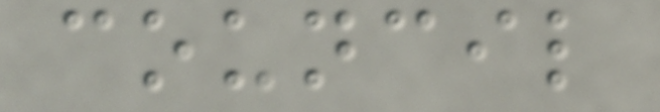council
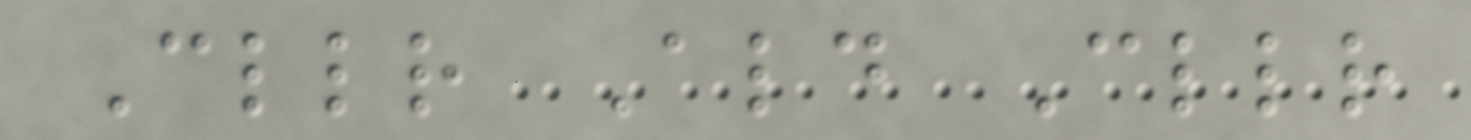Cllr Ald Cllr
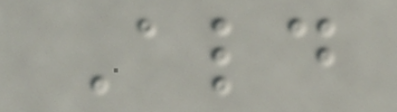Ald
